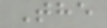The
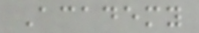Academy
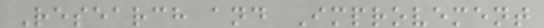Research and Improvement
